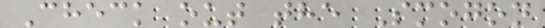Check out the Smogon
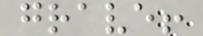grave!
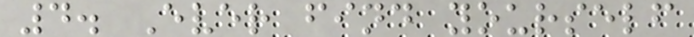4. Ever find yourself
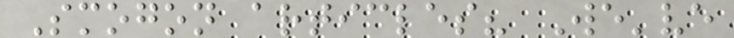Smogon articles? We've
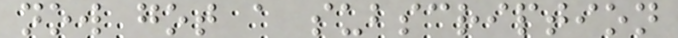now got a subscription
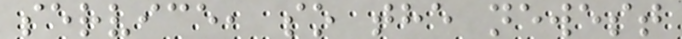service, so the newest
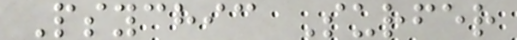Psychic Surfer
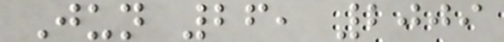Jun 26, 2009
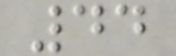44
